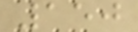150
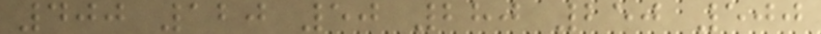400 120 50 280 250 500
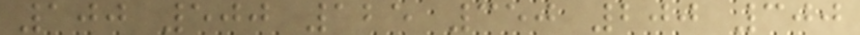100 500 125 350 200 300
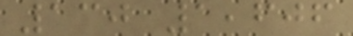130 1,606
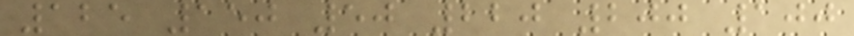125 150 50 220 200 100
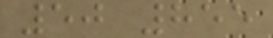50 855
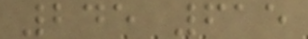245 615
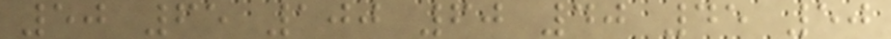50 65 100 60 40 45 50
